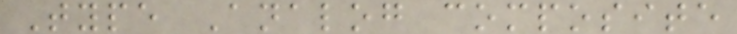Type Analog composite
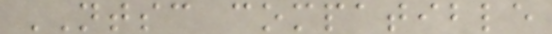NTSC compatible
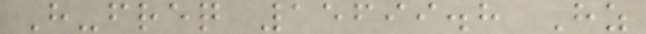H-freq 15699.8 Hz
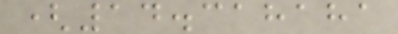(14.318181
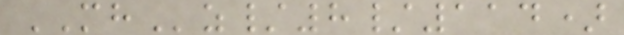MHz/8/114)
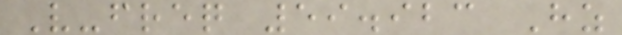V-freq 59.923 Hz
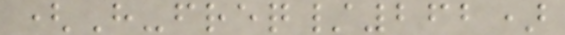(H-freq/262)
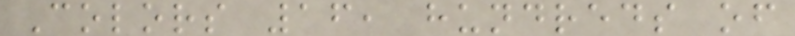Colors 16, hundreds of
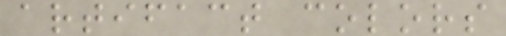artifact colors
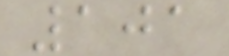101
